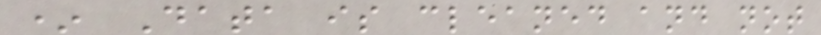* Data is cleaned and not
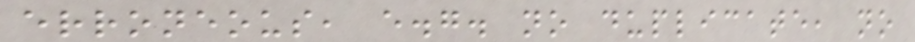erroneous, e.g. no duplicate, no
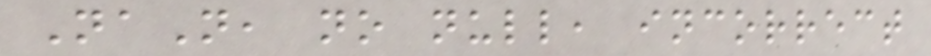NaN, no null, incorrect
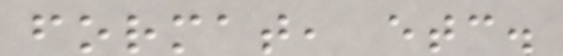format, etc.
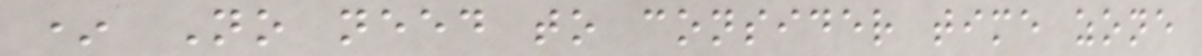* No need to consider time zone
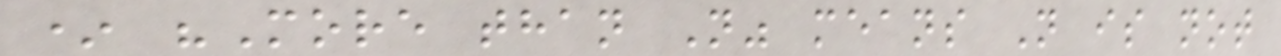* "More than N" means N is not
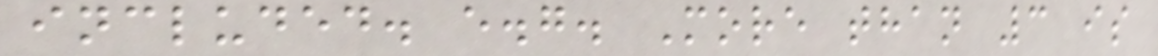included. e.g. More than 3 is
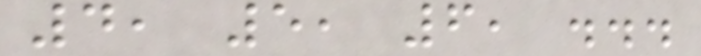4, 5, 6, ...
